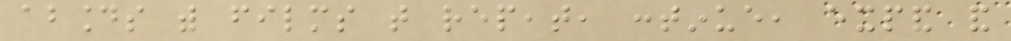abounds with films that repeat, continue, expand and
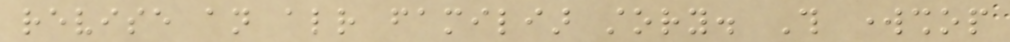revise an already familiar story. This workshop
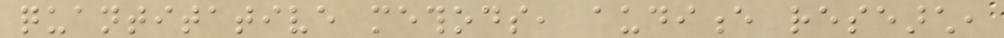quantitative methods, audience research,
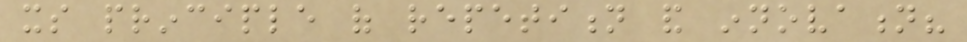its principle of repetition and innovation?
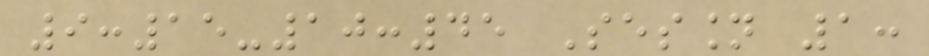9:15-10:45 Session 1:
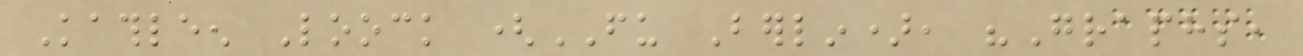Kathleen Loock (FU Berlin), "Graphs,
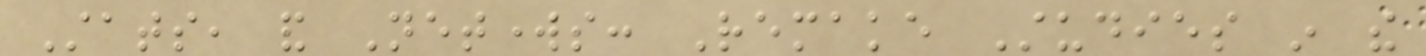Stats, and Networks: Remake Studies in the
